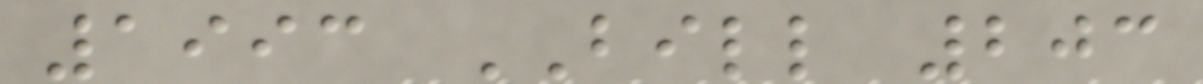1993 BILL 203
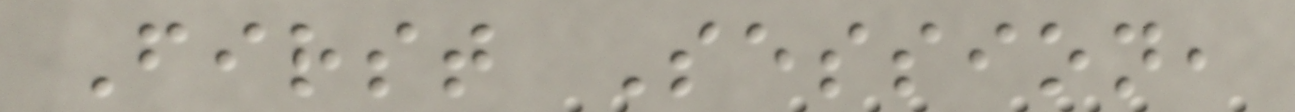First Session,
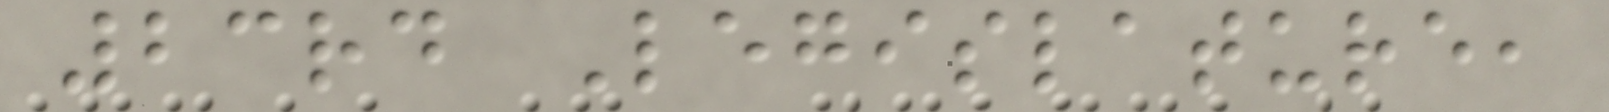23rd Legislature,
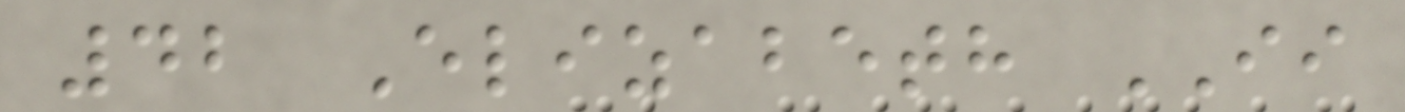42 Elizabeth II
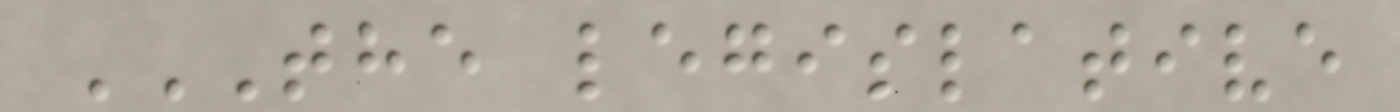THE LEGISLATIVE
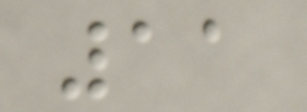11
